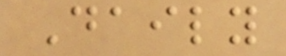Daily
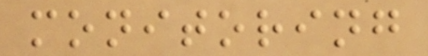monitoring
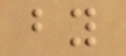by
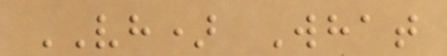VH) What
